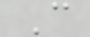C
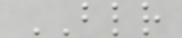BLR
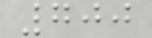700
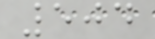504
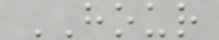HOUR
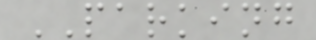PARKING
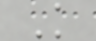K
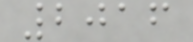2016
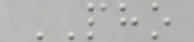PHO
